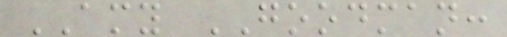AMY GOODMAN:
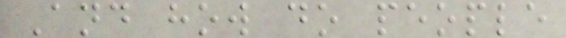And how do people
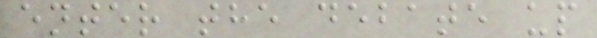enter the debate up
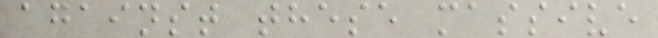against these massive
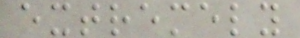extremely
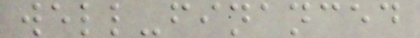well-financed
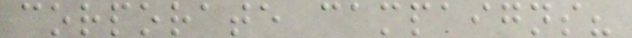corporate campaigns?
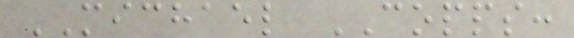MICHAEL COPPS:
